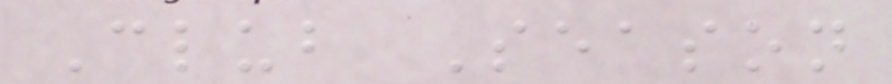Club Season
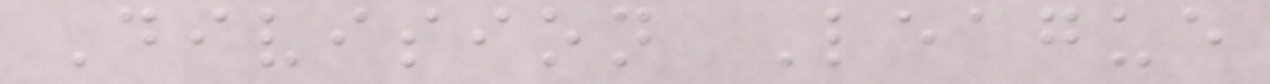Division League
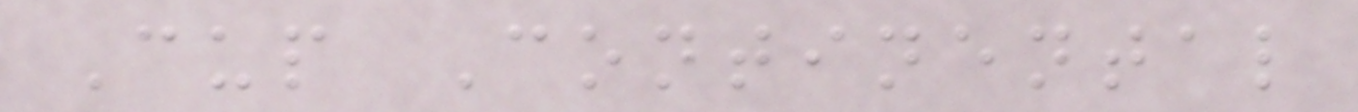Cup Continental
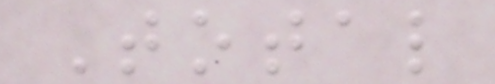Total
